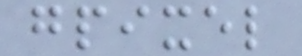gpixel
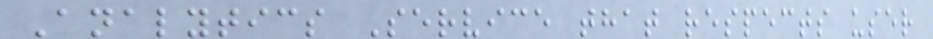Analytics Service that respects user
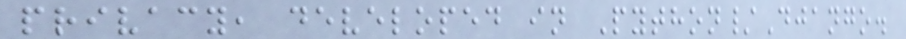privacy, developed in Python/Django.
